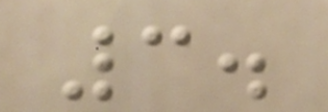3.
